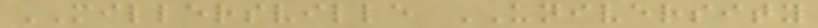MILLERSVILLE UNIVERSITY
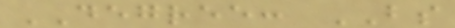DEGREE: BS
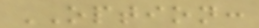OPTION:
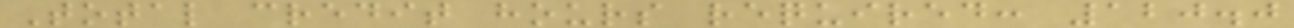Total credit hours required: 120.0
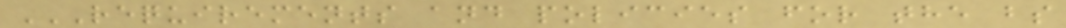REQUIREMENTS AND POLICIES FOR THE BS
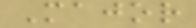Major
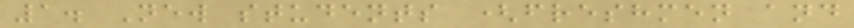1. New students (freshmen and
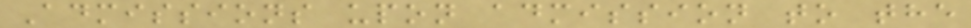Admissions upon admission to the
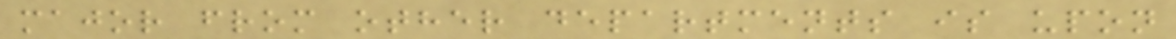major from other departments is upon
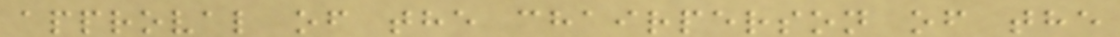approval of the chairperson of the
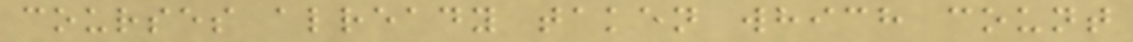courses already taken which count
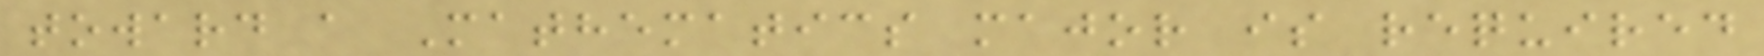toward a Mathematics major is required
